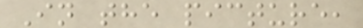In the picture,
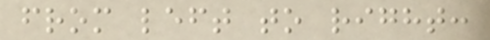from left to right:
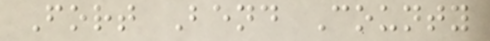Fort Bend County
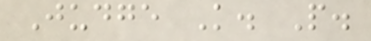Judge K. P.
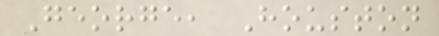George, Houston
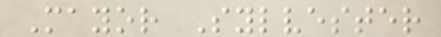Mayor Sylvester
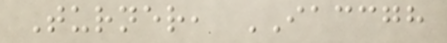Turner, IACCGH
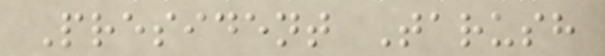President Tarush
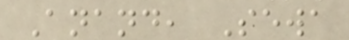Anand, Sewa
